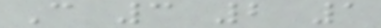C 3 2 1
